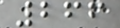266
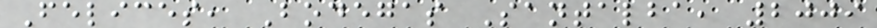Felices, Bodegas Santalba, 2009
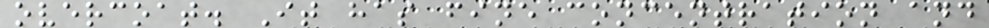overcoat. It has fine concentration and
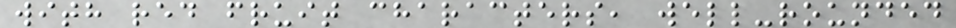with red fruit characters, well-rounded
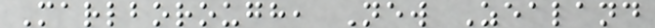Marlborough, New Zealand
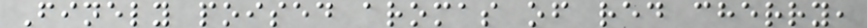Finely poised aromas of red cherry,
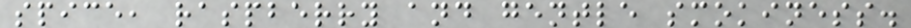spice, raspberry and gentle smokiness.
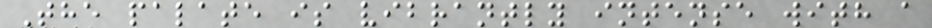The palate is vibrantly intense with a
